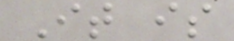It is
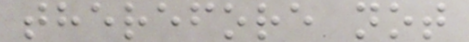therefore not
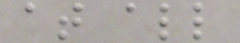at all
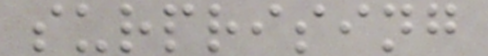surprising
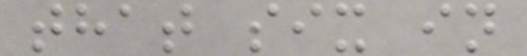that six in
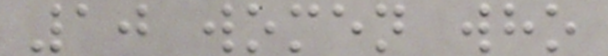10 women who
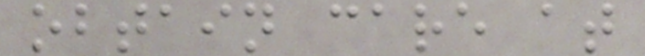obtain care at
